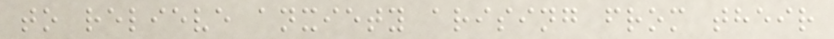to relieve anxiety arising from their
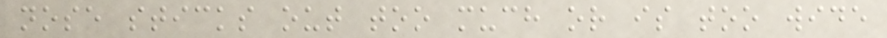nose sticks out too much or is too wide
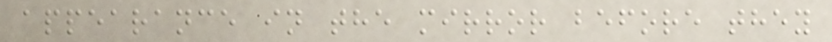appearance in the mirror before they
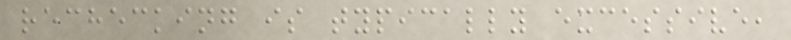rechecking is typically excessive,
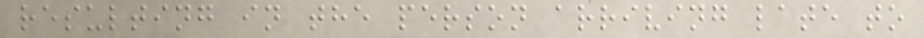resulting in the person arriving late to
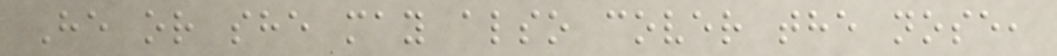He or she may also cover the nose,
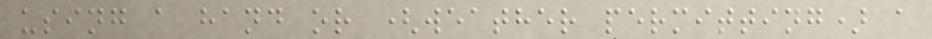using a hand or (weather permitting) a
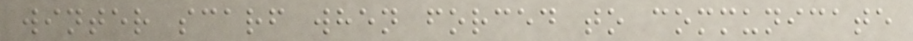winter scarf when forced to communicate
